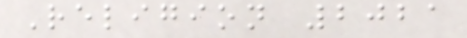Religion 2021
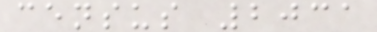census 2031
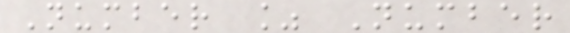Number % Number
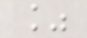%
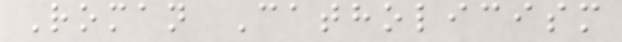Roman Catholicism
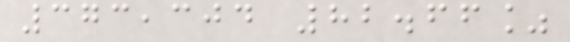373,304 82.66%
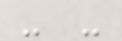- -
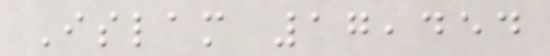Islam 17,454
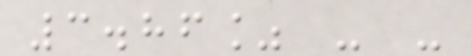3.86% - -
